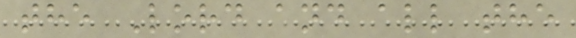the Lord and all the
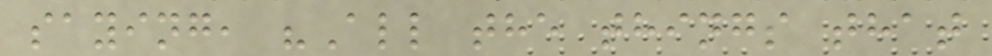saying, "All the things that
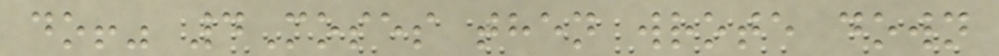do!" 4Moses then wrote down
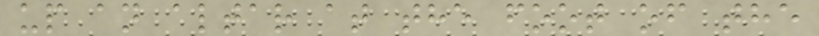up an altar at the foot of the
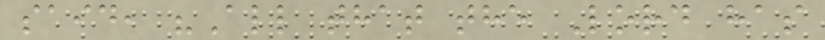said, "All that the Lord has
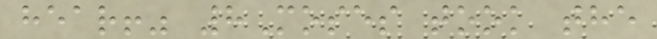hear!" 8Moses took the
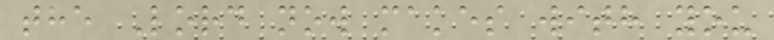the Lord now makes with you
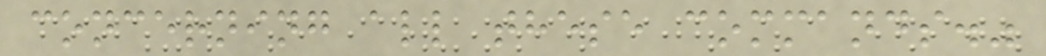concerning all these commands."
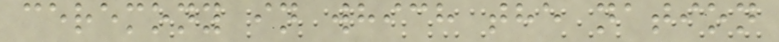ceremony in which the nation
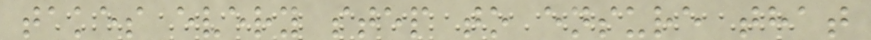takes every step to ensure that
